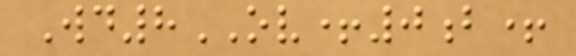Wd8OV+0b+
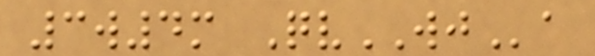3w4m QvWJa
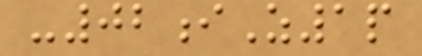-02iZ1p
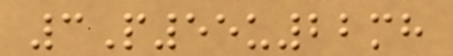3P55u22mh
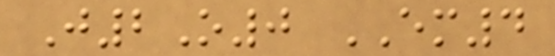J2O0 EM4
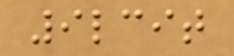9lcit
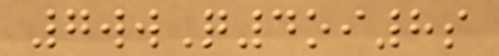7wwQ4oi8s
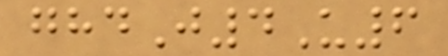ghdJ4U6
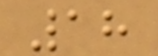18
